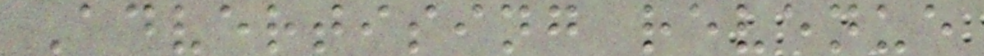Advertising revenue
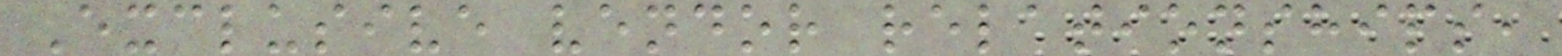Exclusive vendor relationships,
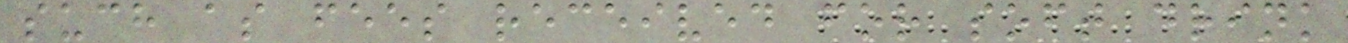such as fees received for soft drink
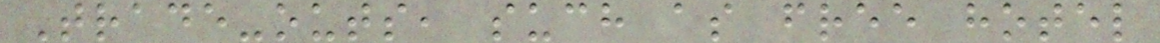Trade-outs, such as free hotel
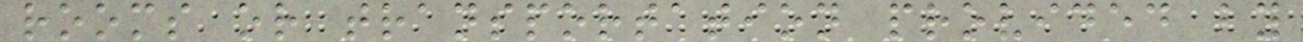rooms or transportation provided by
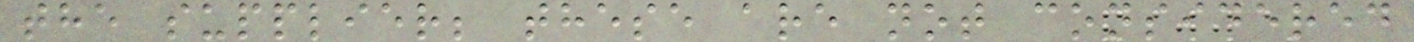the supplier; these are not considered
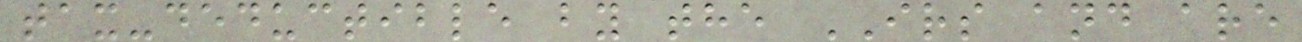tax-deductible by the IRS and are
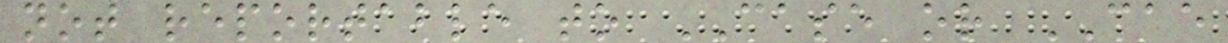not reportable to CASE or CAE
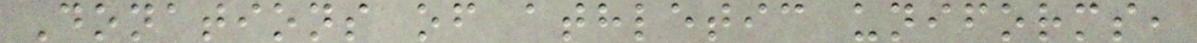Donations of athletic uniforms,
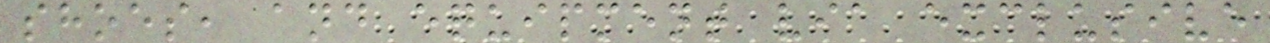shoes, and equipment via exclusive
